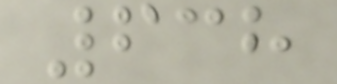638
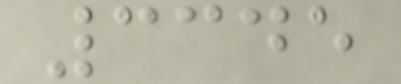3345
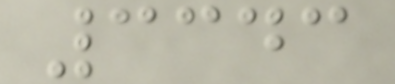3343
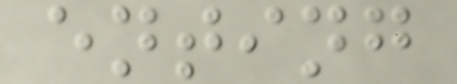enting
